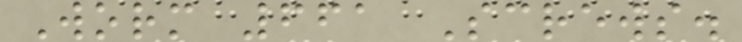Worm 661 Screws.
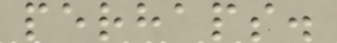perhaps.
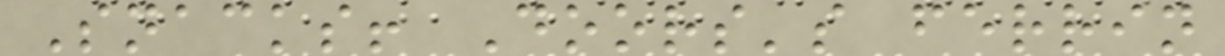Snacks! Doors's ferrin
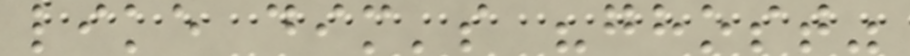like dim's "ghost"
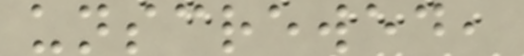unscrewed,
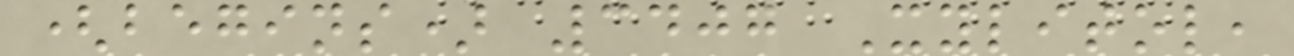(begins) 3407 Xylitol,
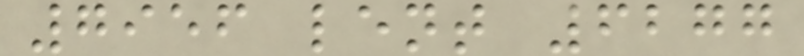7956 lent 6277
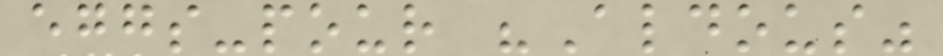eggs-pour "Aldous"
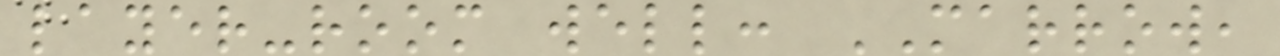layer-room well: MARROW,
